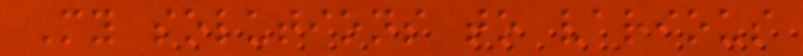My solutions to various
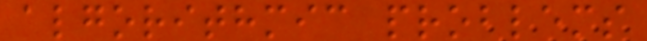algorithmic problems
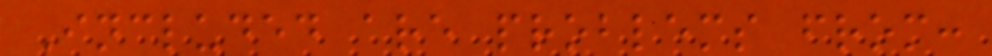Included are problems from:
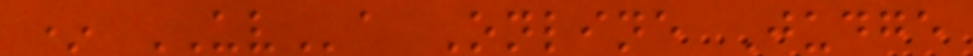* UVa Online Judge
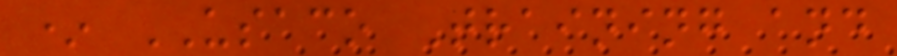* USACO Training and
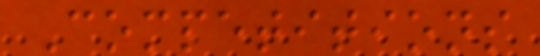Competitions
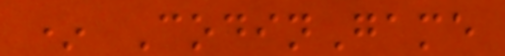* CodinGame
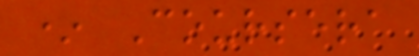* Coursera
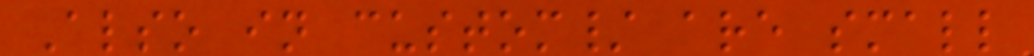Also in custom/ are small
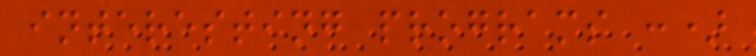interesting programs :)
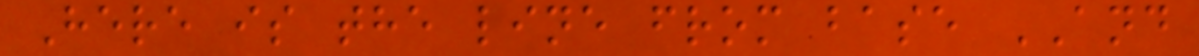Here is the line from base AND
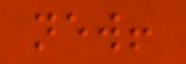new!
